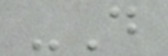-D
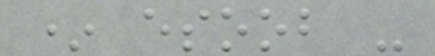* esoob -
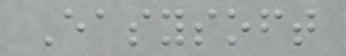Easysoft
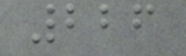226
